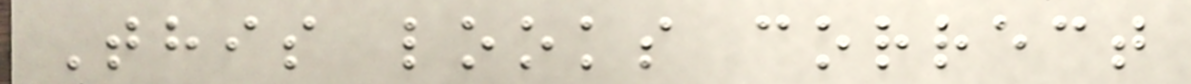This looks correct
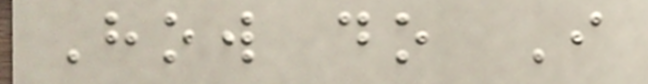How do I
